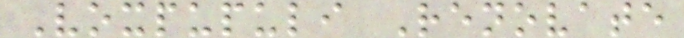Voxpupuli Renovate
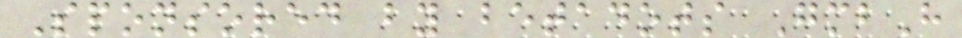Sponsored by betadots GmbH
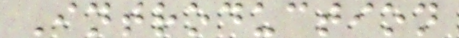Introduction
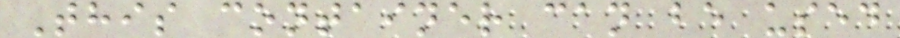This container can be used
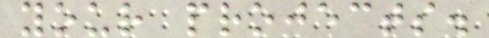your projects.
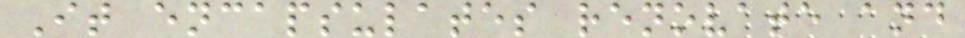It encapsulates renovate and
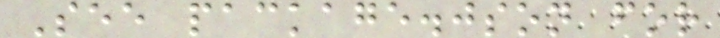See package.json for
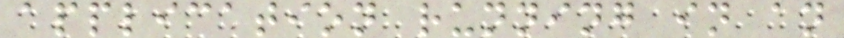application running in an
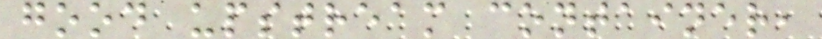good upstream container,
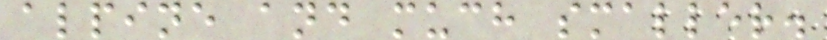alpine and much smaller.
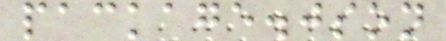package.json
